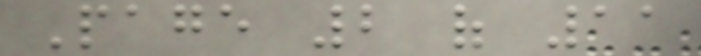Page 2 of 11
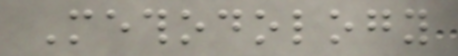Methodology
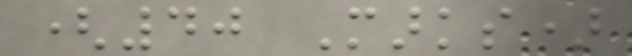(40 Marks)
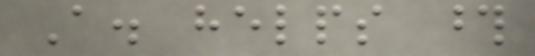A. helps those
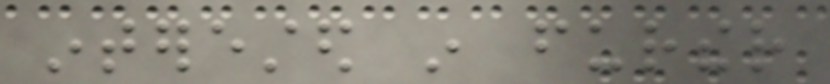interested in further
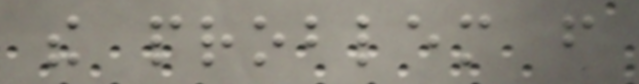the problem from
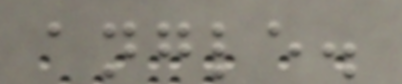angle.
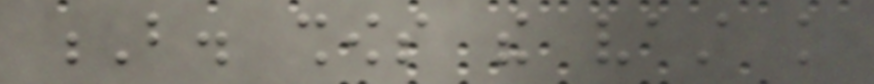B. shows the vast knowledge
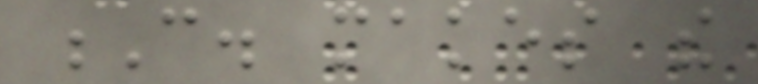C. makes the
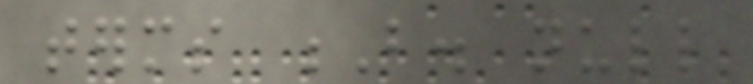terms B. null
